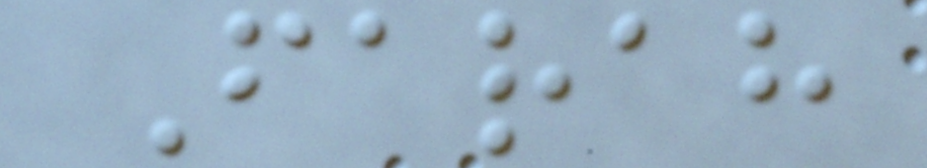Farah
